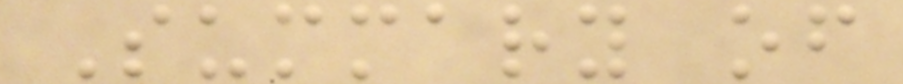Summary of
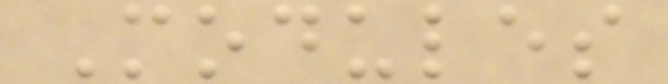Modules
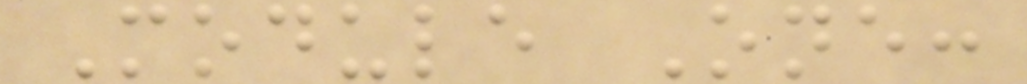Module One:
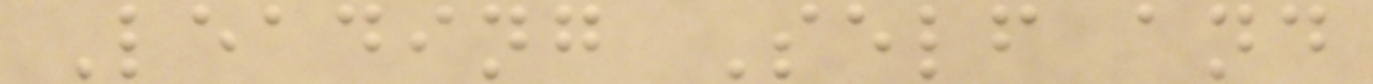Leading Self and
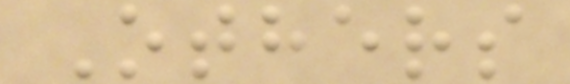Others
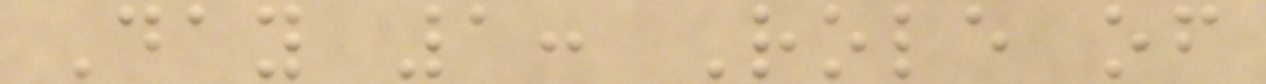Day 1: Role of
